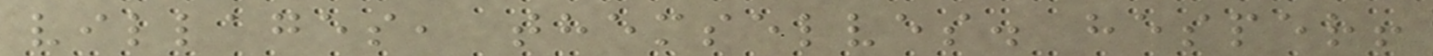villages, themselves. hesper!
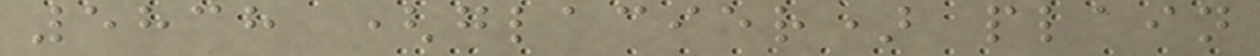5838 (glacier) plain
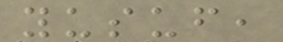yusuf,
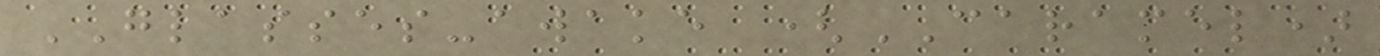GLASSES-awake (CARAMEL)
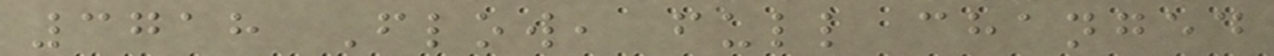3718 Flow, full changed
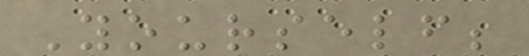Yourself;
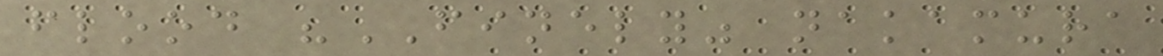flood "FINELY" nakamura
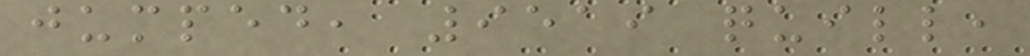jumped, 9519 quill,
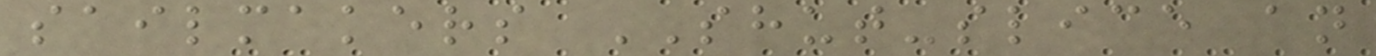sailmakers SHUT-slice an
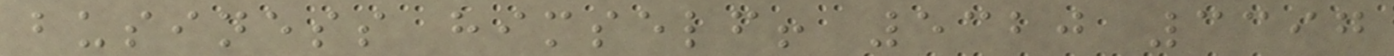business himself! 5320 3397
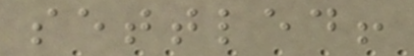settled!
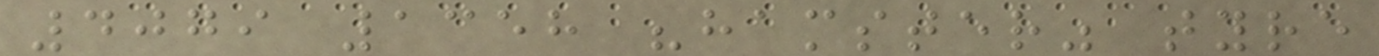4079 1358 "hamster" tyre
